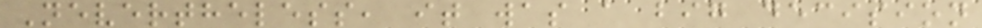Nevertheless, it was a big decision
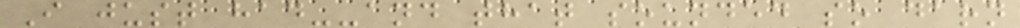I just had--and that sounded so darn
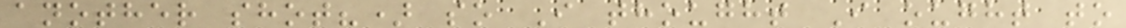another shot?) so I thought I ought to
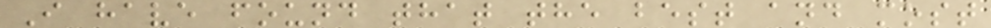I have found that the best and most
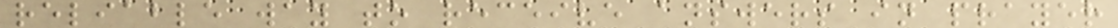reliable way to receive answers in prayer
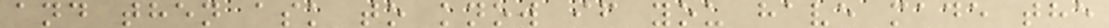and then ask to know if you have made the
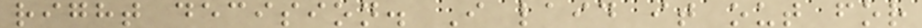right decision. I laid it out for
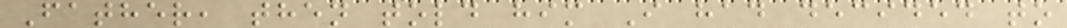Father, then told him I had decided to
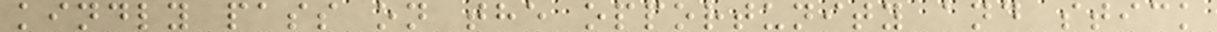kindly pass on the opportunity and stick
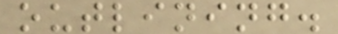outlining.
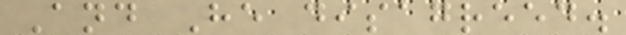And He disagreed.
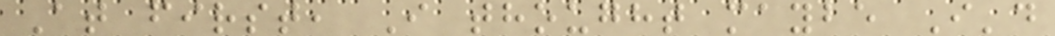At first, I thought maybe I'd
